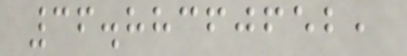36.88360652,
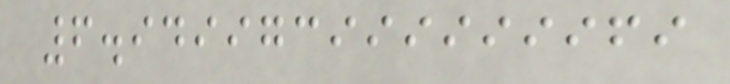6.949973999999969
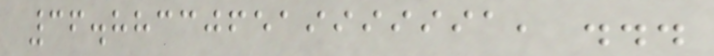36.883306519999991, ...
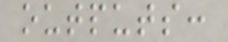outputs:
